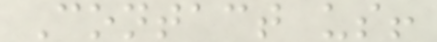Contact us!
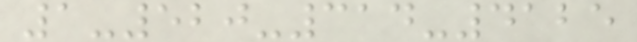1-520-314-4125
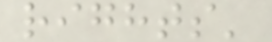rights'
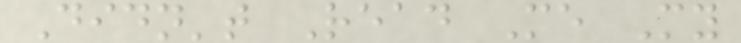Didn't Read Me My
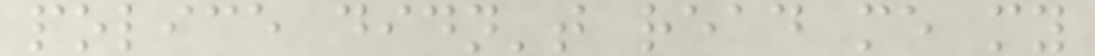police didn't read me my
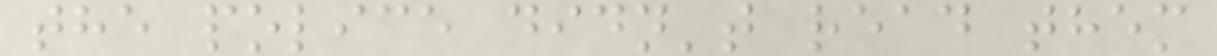the police didn't read them
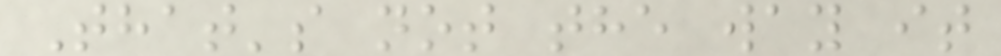That's not the way it
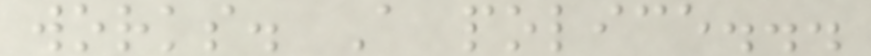works. A police...
